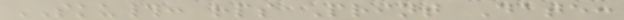SKU#: rps Print Date:
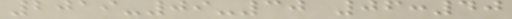2019-09-30 06:40
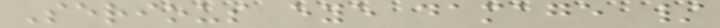Serious eye damage /
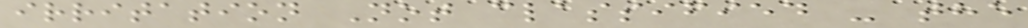irritation Not classified - the
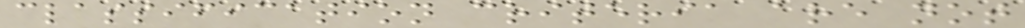classification criteria are not
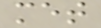met
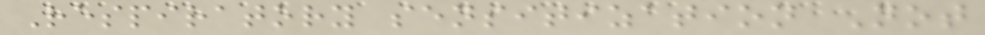Respiratory sensitization Not
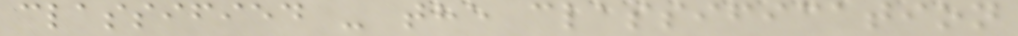classified - the classification
